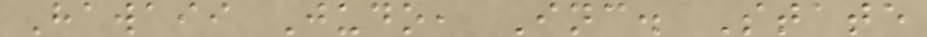Hawaii Judo, Inc. State
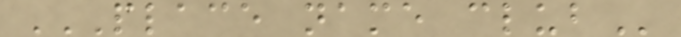PLACE NAME CLUB
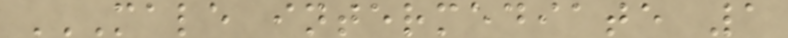MALE INTERMEDIATE 1
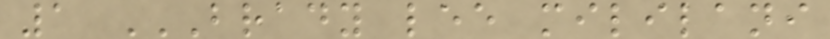1 BRADY LEE MILILANI
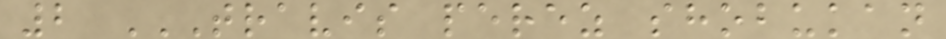2 TRAVIS PEREZ SHOBUKAN
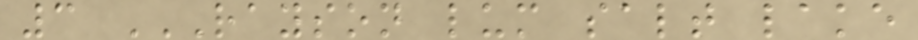3 RAYSON LUM SALT LAKE
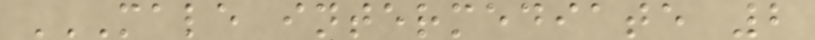MALE INTERMEDIATE 2
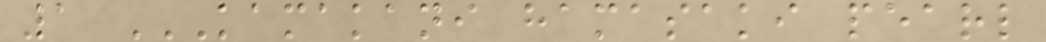1 KAMAKANI HAMASAKI PEARL
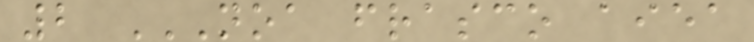2 NOA FRASCO AIEA
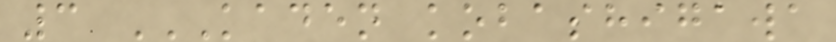3 KADEN KOBASHIGAWA
